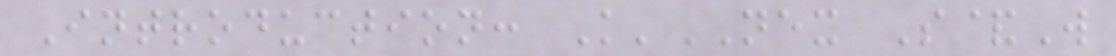Introduction: K'NEX S&W
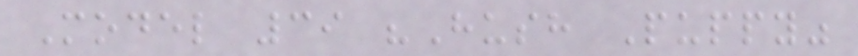Model 39 "Hush Puppy"
